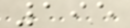195
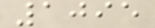1095
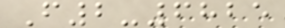F2-6825
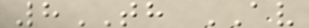8TH AV
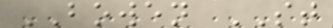BOWEN ST
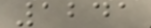1241
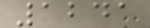1241
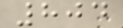804
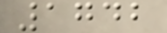1742
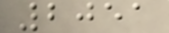2051
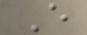E
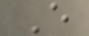E
